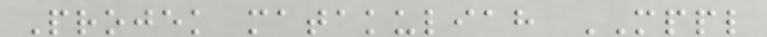Projek matakuliah MPPL
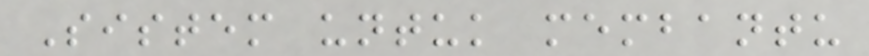Sistem untuk membantu
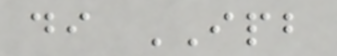di IPB
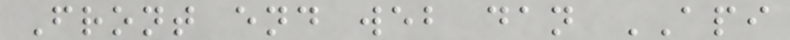Front end web dan API
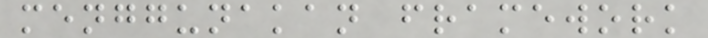menggunakan framework
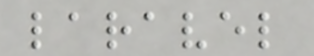laravel
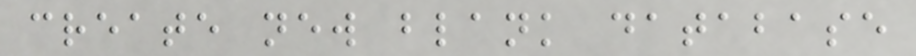create new blank database
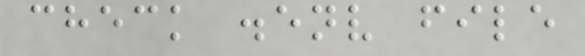check .env file
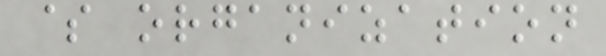$ organization
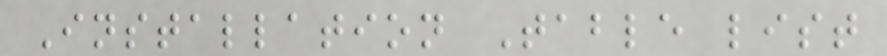Installation Table list
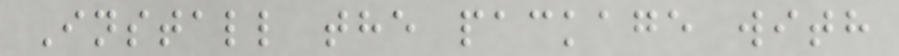Install the package with
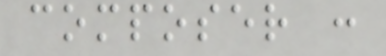composer :
